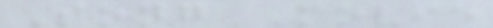Song Movie
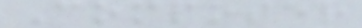Composer
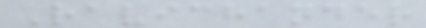Ravichander
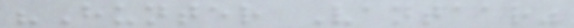"Hunter Vantaar"
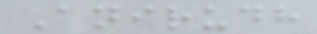Anirudh
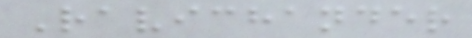Ravichander
